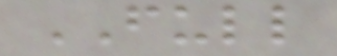FULL
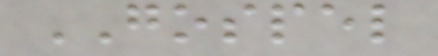GOSPEL
